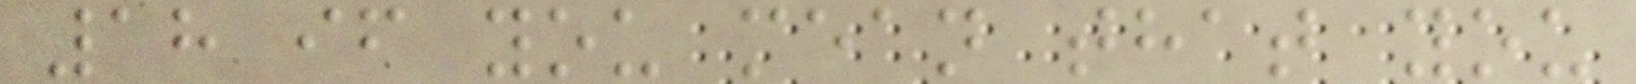18 if you mean that you
